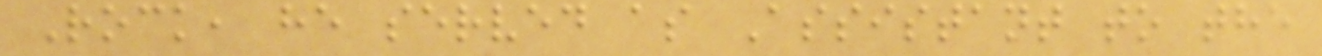Rock, he served as Assistant to the
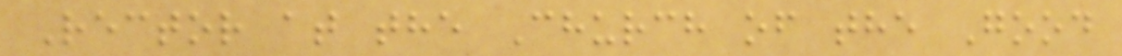Rector at the Church of the Good
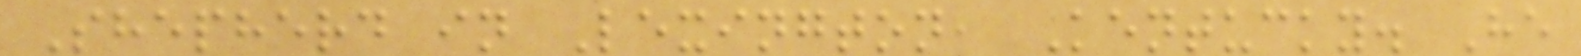Shepherd in Lexington, Kentucky. He
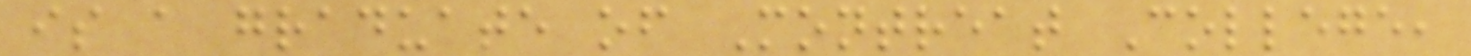is a graduate of Montreat College,
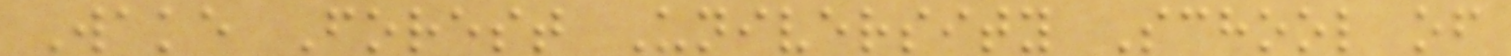Wake Forest University School of
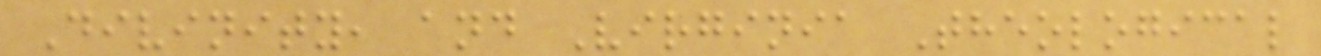Divinity, and Virginia Theological
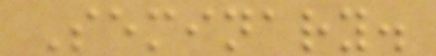Seminary.
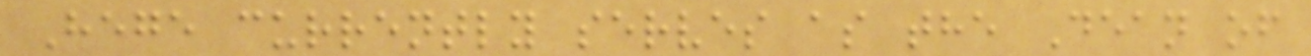Hege currently serves as the Dean of
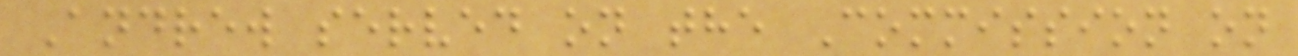Andrew served on the Commission on
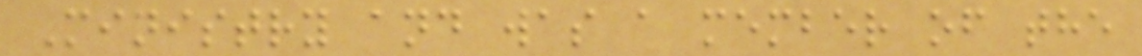Ministry and was a member of the
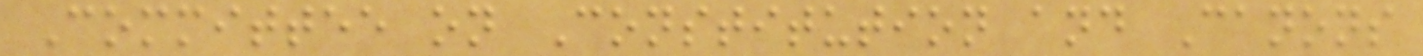Committee on Constitution and Canons
